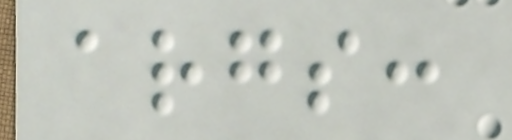args:
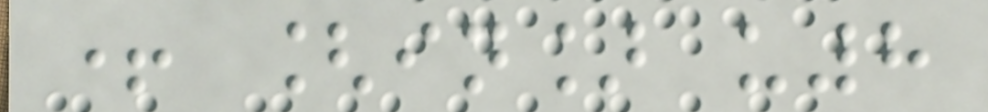+ [in] u8
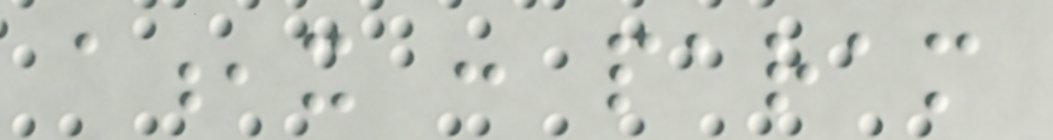a,x : param
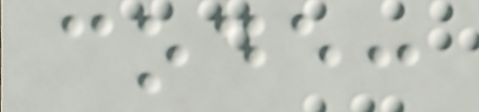code:
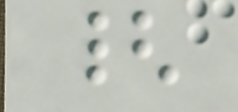{
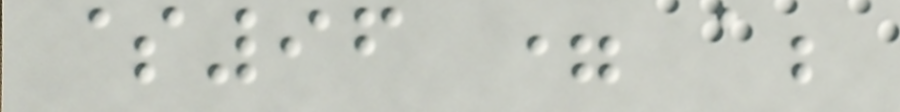$96 = a;
